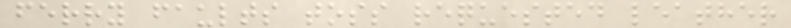ferry faults toss requested leather
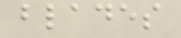blades
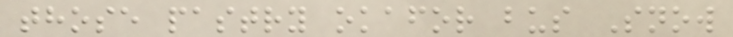those pastry okafor bus Snow
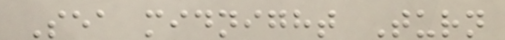Sea midnight Turn
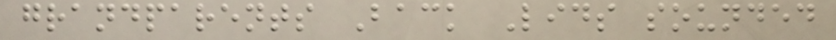grandparents Back Lids sounded
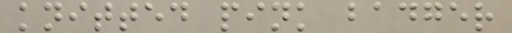knitted pink badger
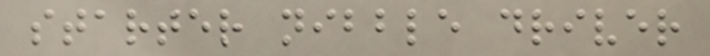starter nibble driver
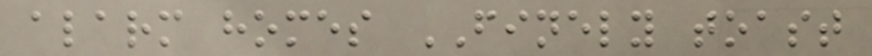alarm homes FINELY toast
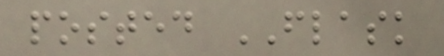posted FLASK
